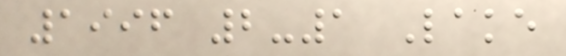1996 2-1 Lake
